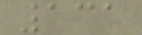131
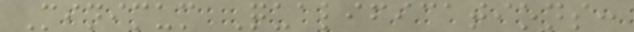Minimum Qualifications:
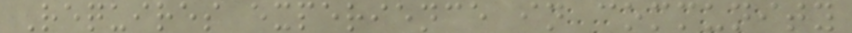Requires experience in community
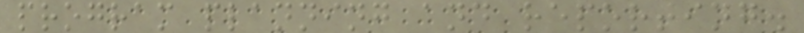program planning and reporting.
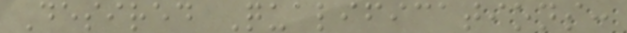Desired Qualifications:
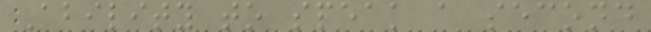Ability to speak a second
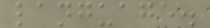language.
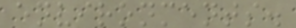environments.
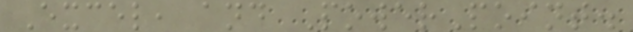Excel, and PowerPoint.
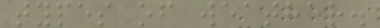types of weather.
